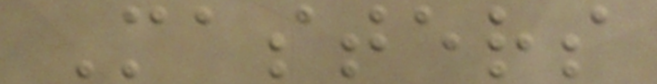Masters
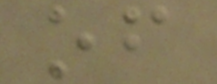of
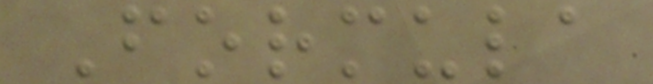Formula
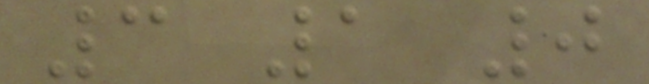3 1 0
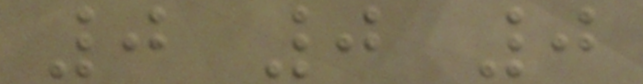0 0 0
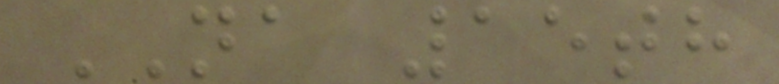NA 15th
